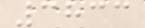3833
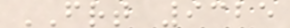FRT 9325
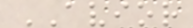AVIOR
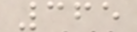365
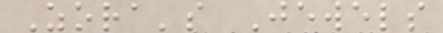Zora's Jewels
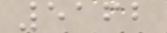5162
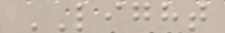LIGHT
